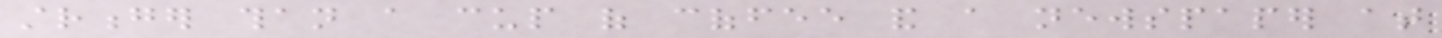stronger than a cup of coffee and a newspaper at
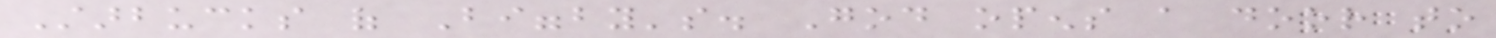Starbucks of Biggby's. God opens a door to
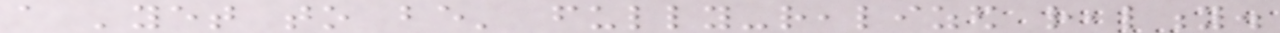a 'yet to be' fully-realized reality.
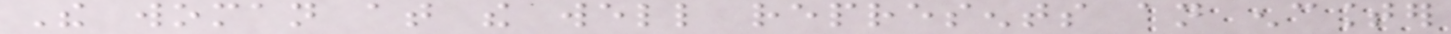The woman at the well represents an encounter
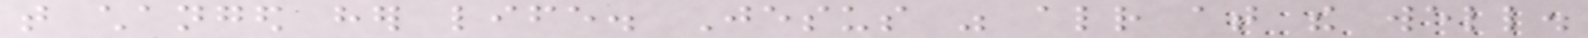that changed her life. Jesus was already at the well.
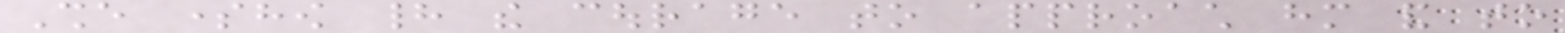She somehow had the courage to approach him and to
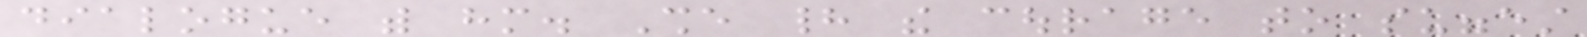dialogue with him. She had the courage to suggest
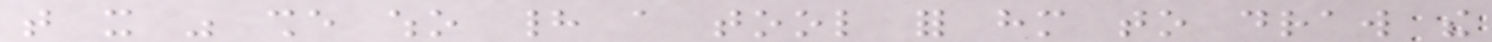that it was she who had a tool for him to draw the
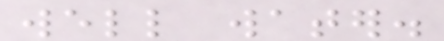well water.
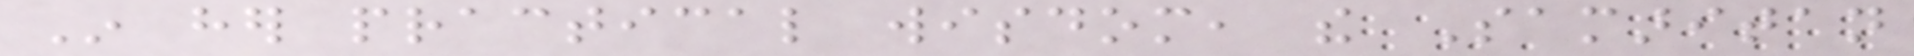In her practical wisdom, the Samaritan
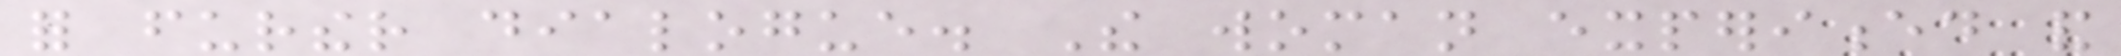for further dialogue. The woman experienced and
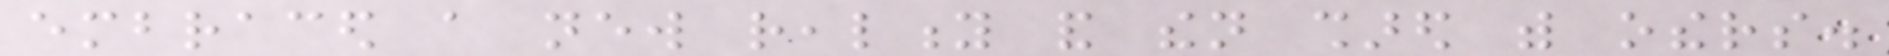embraced a new reality and then shared with others.
